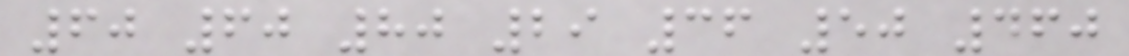60 60 80 29 36 50 460
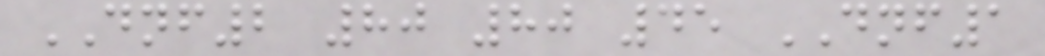DNF2 80 80 45 DNF1
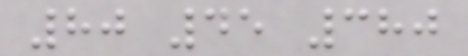80 45 380
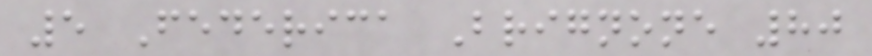5 Federica Brignone 80
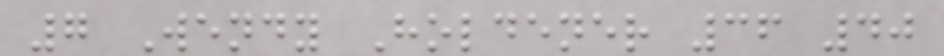7 Wendy Holdener 36 40
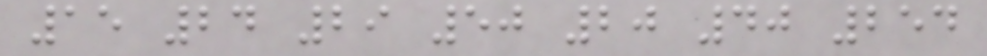15 24 29 50 20 40 254
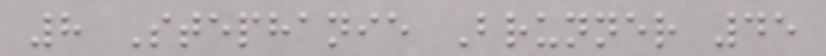8 Stephanie Brunner 45
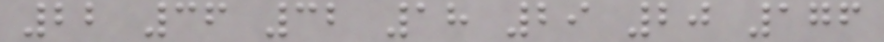22 36 32 18 29 20 176
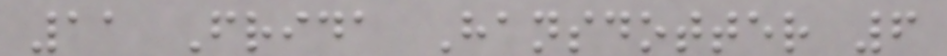11 Frida Hansdotter 6
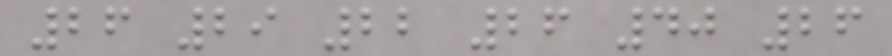26 29 22 26 40 26
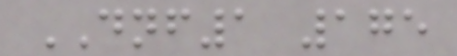DNF1 175
